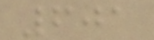601
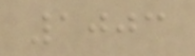1003
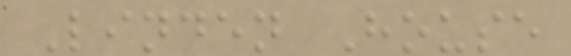Linden House
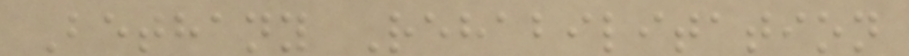Bethany Rehabilitation
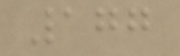177
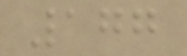177
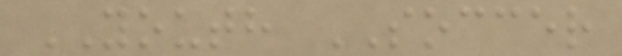YOUTH SOCCER
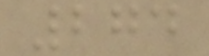274
